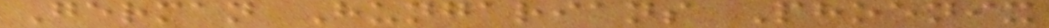German Hungarians Phoenix
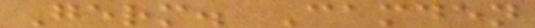Germ. Camden
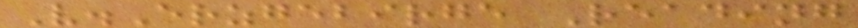V.Erzgebirge Reading
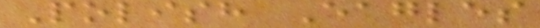Polish Eagles
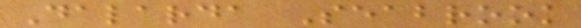Dalarda Seabrook
